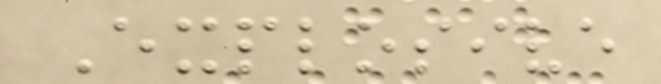Explosive
